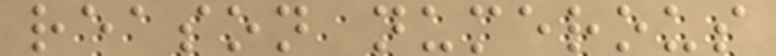reason numerous
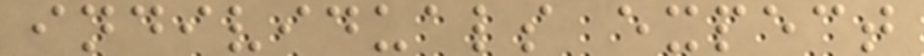individuals expect
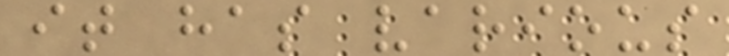it has various
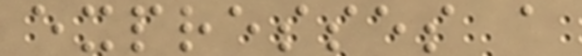expresses a
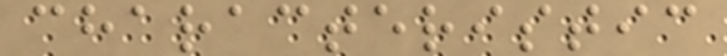characteristic
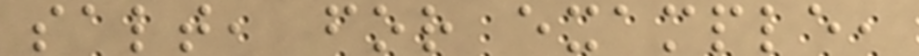salt, for example,
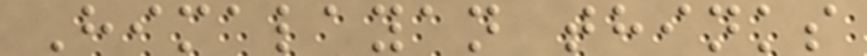Himalayan thinks
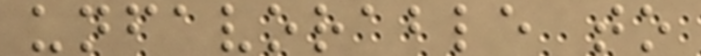unfavorable to
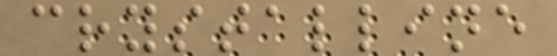crystalline
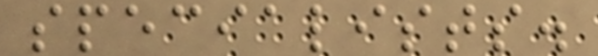specialists.
